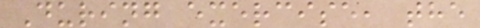During exercise, the
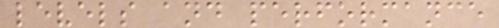levels and performance
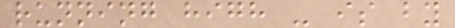running high - is by
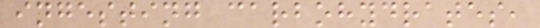ingesting carbohydrates,
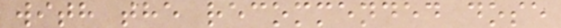with the recommended dose
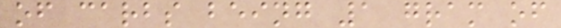of carbs being 1 gram of
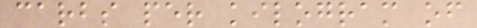carbs per kilogram of
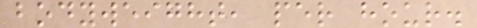bodyweight, per hour.
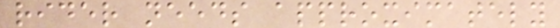rider needs approximately
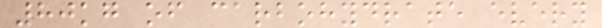80kg of carbohydrate every
